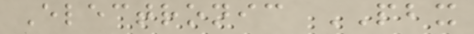Electronic PBX
